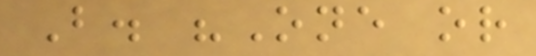B. "One or
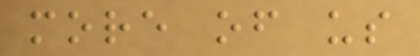more of us
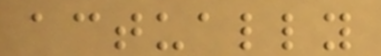actually
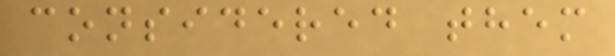considered them
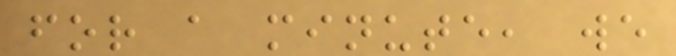for a minute, we
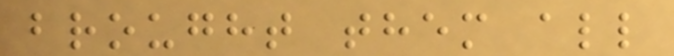brought them all
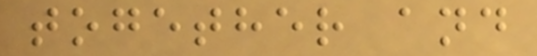together and
